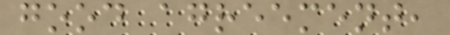good agreement,
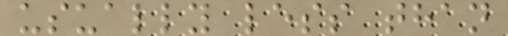usually less than
